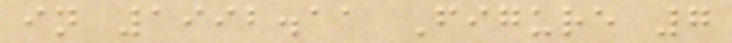in 1992.11 Figure 7
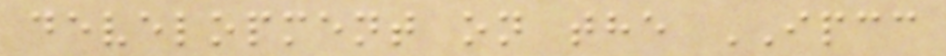development on the IPCC
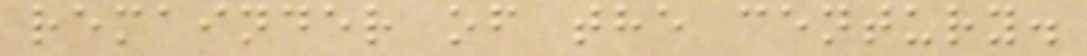remainder of the century.
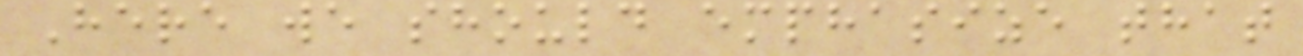Here we should emphasize that
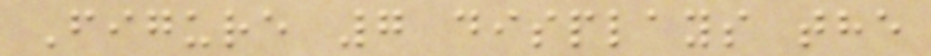Figure 7 displays the
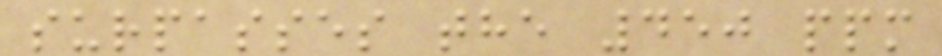surpasses the 450 ppm
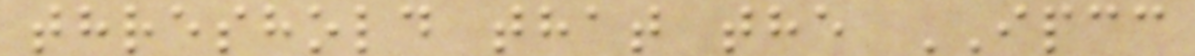threshold that the IPCC
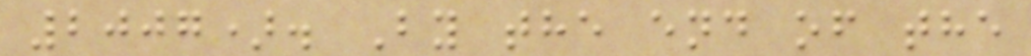2007). By the end of the
